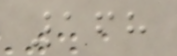168
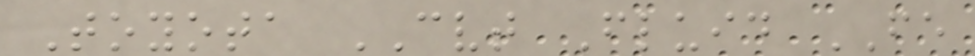Toyota CVT Fluid FE
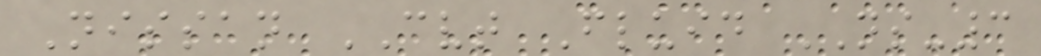Nissan CVT Fluid NS-3
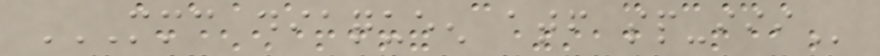MMC DIAQUEEN ATF SP-III
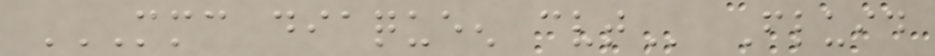MMC DIAQUEEN CVT Fluid
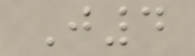J4
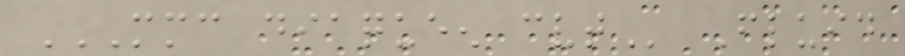MMC DIAQUEEN CVT Fluid
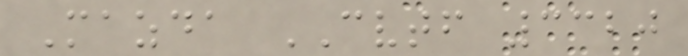Mazda CVTF 3320
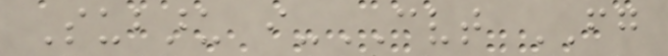Subaru i-CVT FG
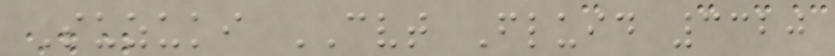Suzuki CVT Fluid 3320
